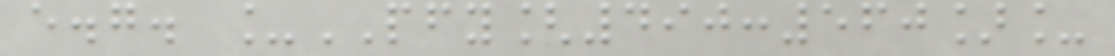e.g. _PFY[490:560]_
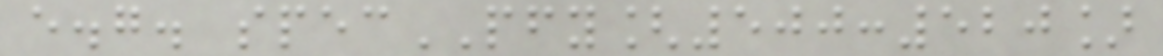e.g. specPFY[500:520]
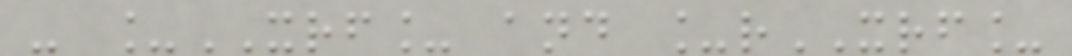- _XRF_ and _rXRF_
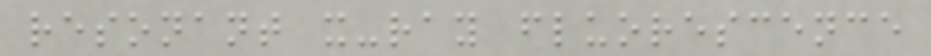resonant x-ray fluorescence
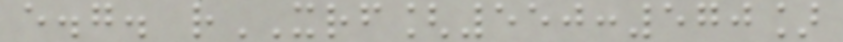e.g. rXRF[550:570]
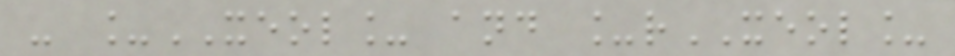- _XEOL_ and _rXEOL_
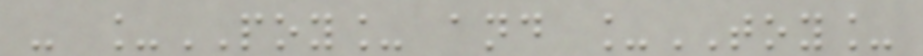- _POY_ and _TOY_
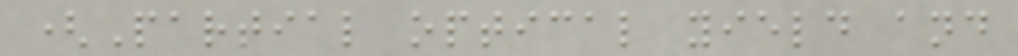(Partial optical yield and
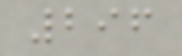296
